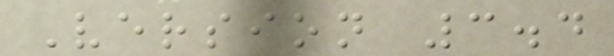Version 3.4
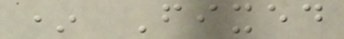* Fixed
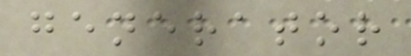generator
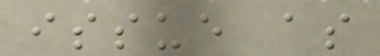issue as
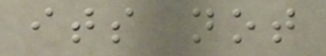its not
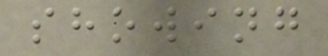showing
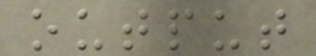output
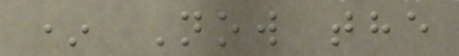* Now the
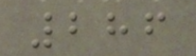286
